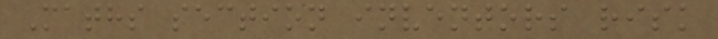Maths section inventors risk
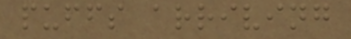puffs arriving
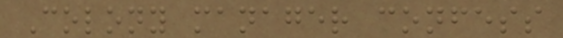Colony manager confess
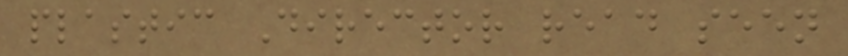plastic Director read seen
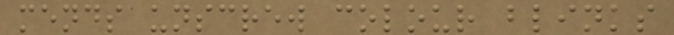mends unscrew colour blinks
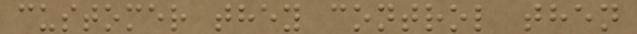customer they control then
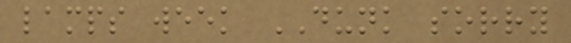lamps week DUNK sorry
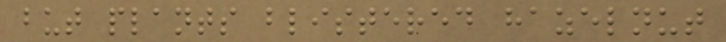but plants blistered hazelnut
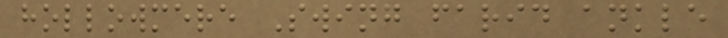hollowmere Swing farid ankle
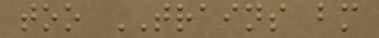too TRAINS bm
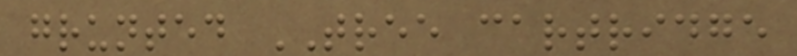grunted TREE cartridge
